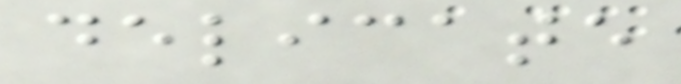delicate
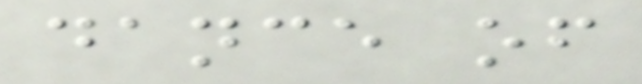dance of
